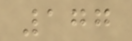177
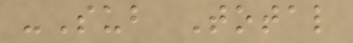-Sub Total
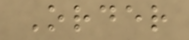Order
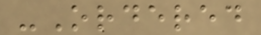-Ordered
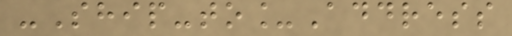-Ship-to_Address
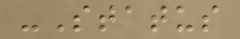-Status
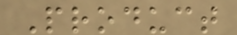Product
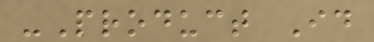-Product Id
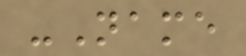-Name
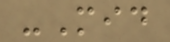-Mid
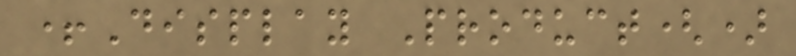+Display Product()
